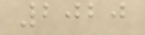2020
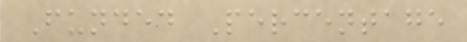Funded Percentage
